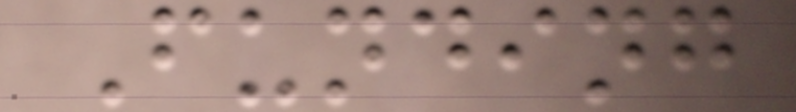Funding
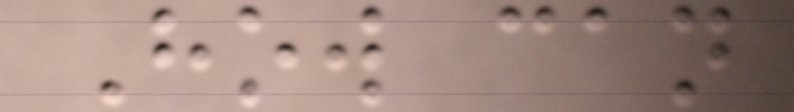How can
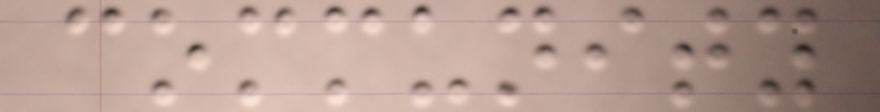community
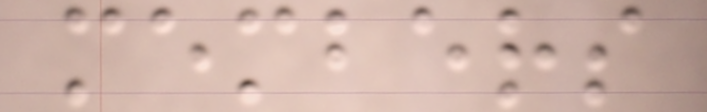members
